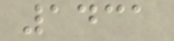1431
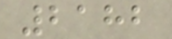2182
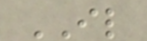IL
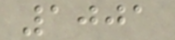1001
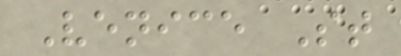Venice St
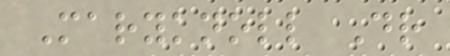Maryknoll Dr
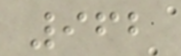962
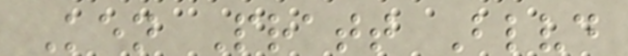Ken Pratt Blvd
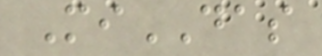MiDAS
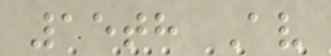15th Av
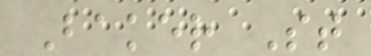Baker St
